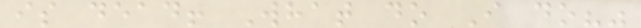is dead! What do I do?"
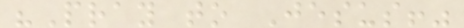"Pray to Jesus!"
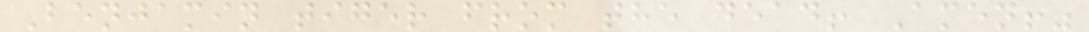Benjamin tiger from the dead! Amen!"
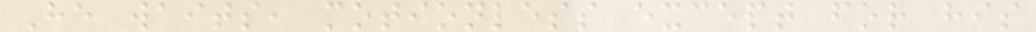He waits, motionless except for his
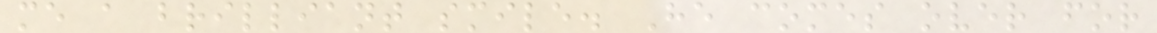me a brilliant smile. He comes over for
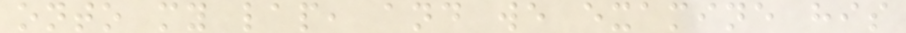onto my lap, and we examine his
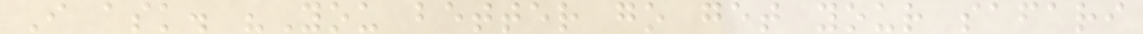I ask. "You better go get your safari
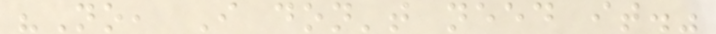"No, I don't need it."
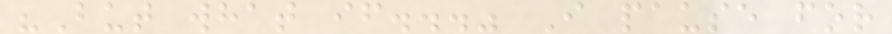"But what if..." I pause for
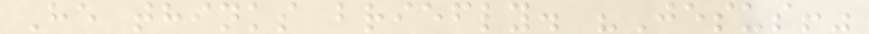He thinks briefly. "Jesus!"
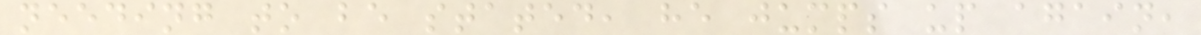needing to be stated, he jumps up again,
